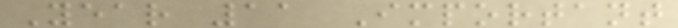Year 11 Important
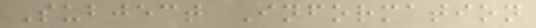Subject Information
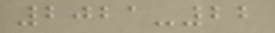2021-22
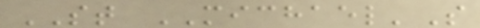ST MICHAEL'S
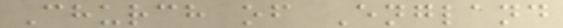Church of England
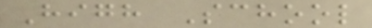High School
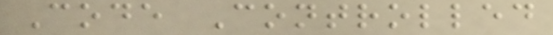Code Controlled
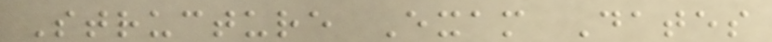Structure Exam Dates
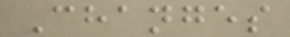Changes
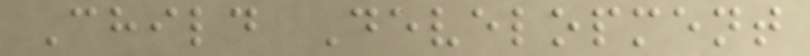Child Development
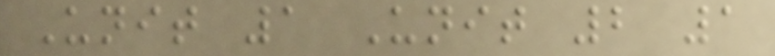Unit 1 Unit 2 1
